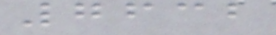7632
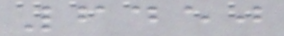6450
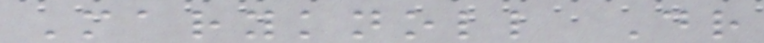Maryknoll Dr
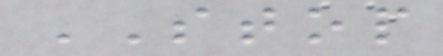STOP
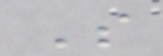S
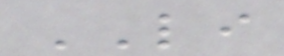LI
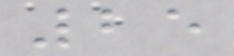25
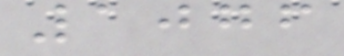1076
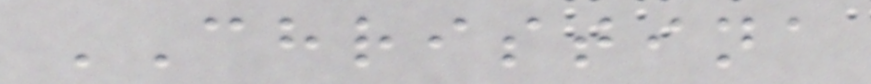CHRISTINA
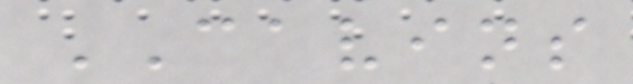CAVINS
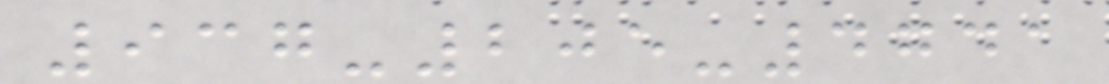937-205-4741
